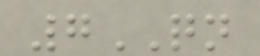7QN
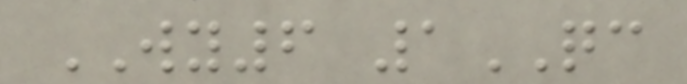WY6 1QC
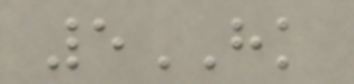5HK
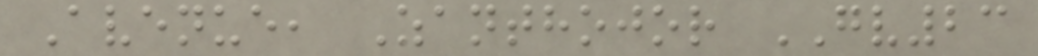Avenue, Zanthojor GV23
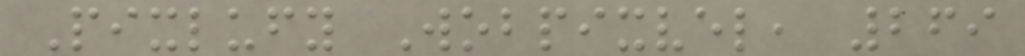Pixlufy Wobpixvel, 269
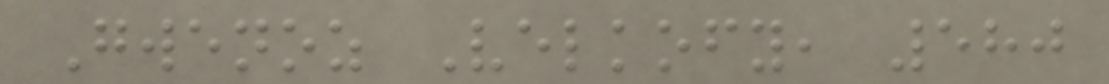Gwenoz Velkofy, 580
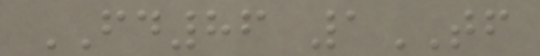FD86 1TF
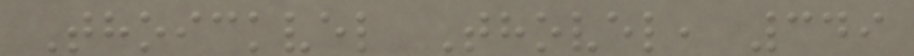Thoickvel Thovel, 349
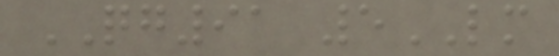QG91 5LM
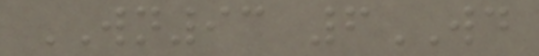WN93 6WD
